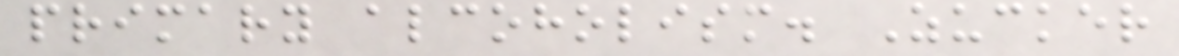primary alcoholism. Zucker
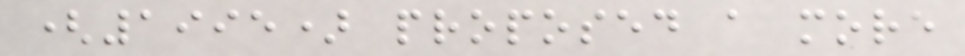(1995) proposed a more
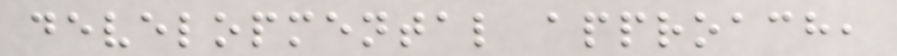developmental approach,
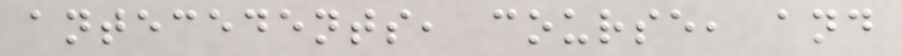antecedents, course, and
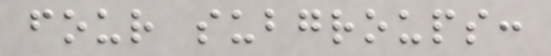four subgroups:
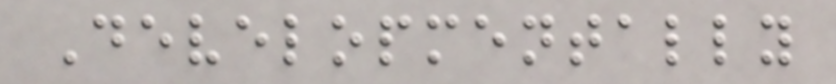Developmentally
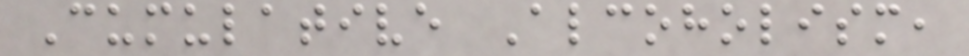Cumulative Alcoholism,
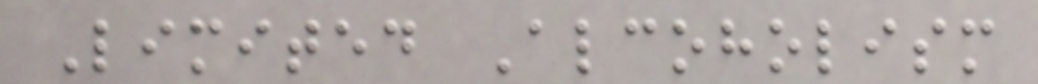Limited Alcoholism
